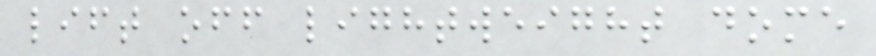lift off lightweight dome
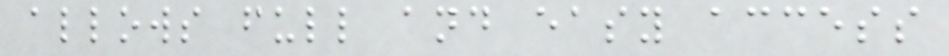allows full and easy access
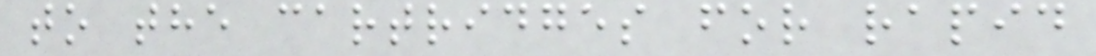to the cartridges for rapid
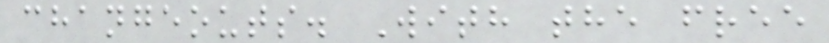changeouts. With the free
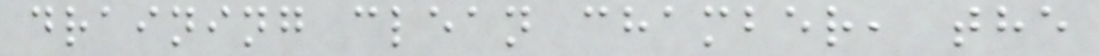draining clean chamber, the
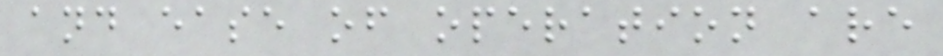and ease of operation are
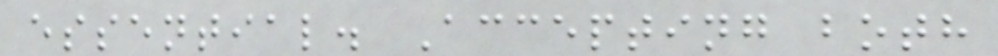essential. Accepting both
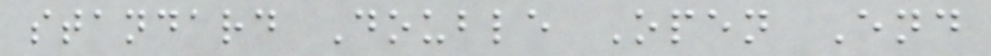standard Double Open End
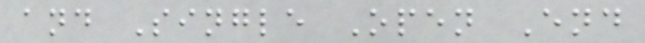and Single Open End
